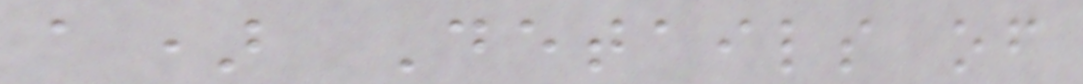a) Details of
